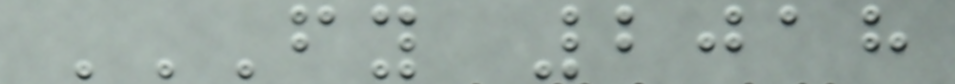FY 2018
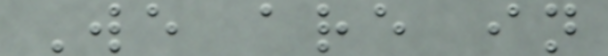We are in
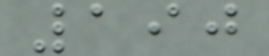190
